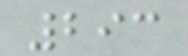293
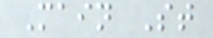Main St
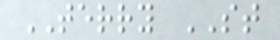TERRY ST
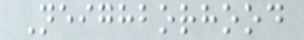Neighborhood
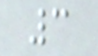3
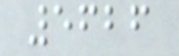5626
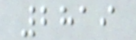2819
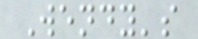Wendy's
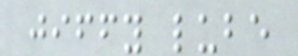jiffy lube
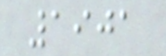1901
